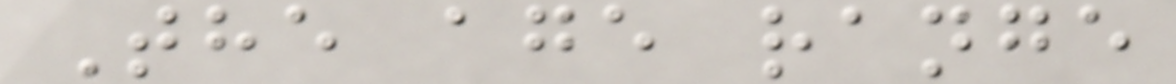The age range
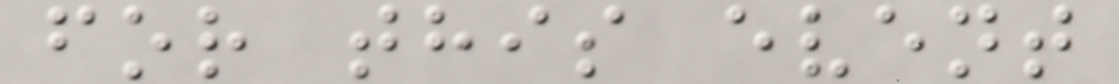for this event
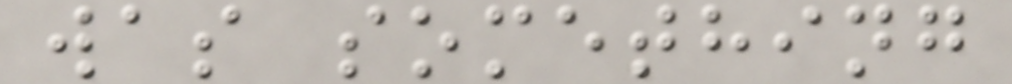was something
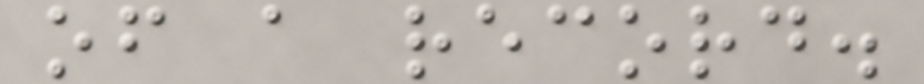of a record.
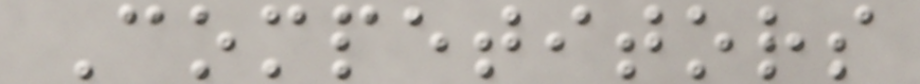Competitors
